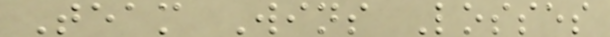Team Wins Losses
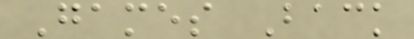Games Back
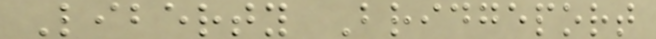Liberty Bridgeport
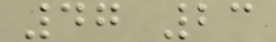47 23
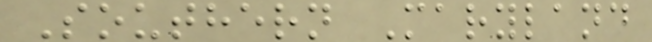Southern Maryland
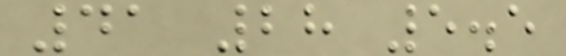41 28 5.5
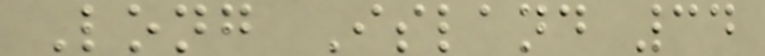Long Island 34
